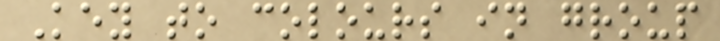Key to colours in group
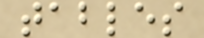tables
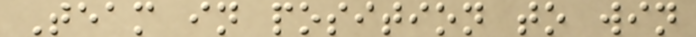Team in position to win
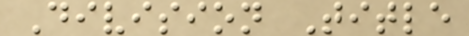Division Title
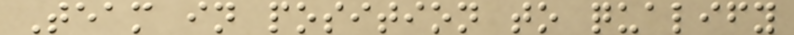Team in position to qualify
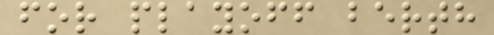for playoff berth
